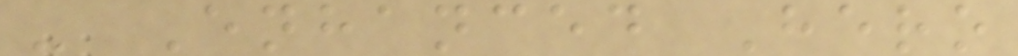- Enhanced Hero
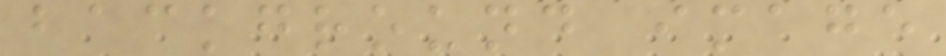background image
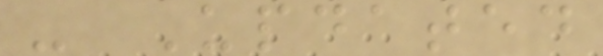- Updated
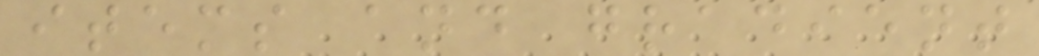items and gradient
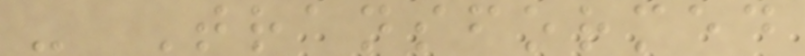- Transformed
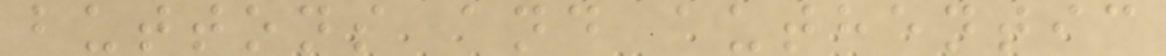buttons and authentic
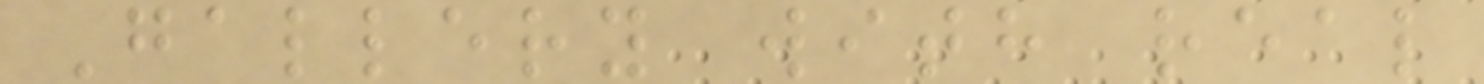Gallery with real
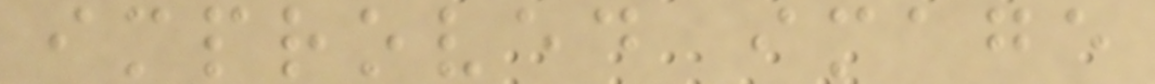improved image
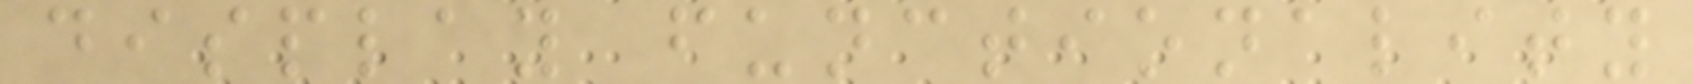display functionality
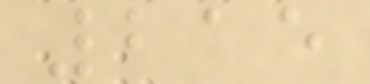215
